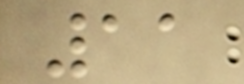11
